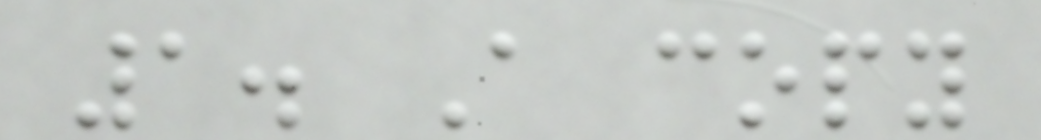1. A copy
